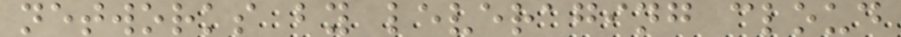networks by leveraging cloud
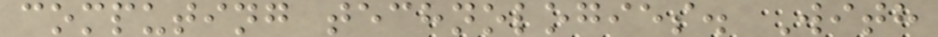computing technologies. With
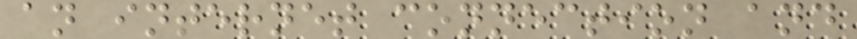an internet connection and
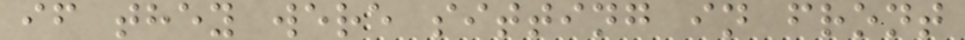if they were sitting in front
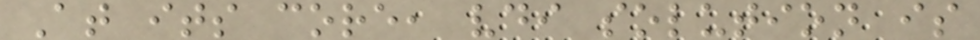At its core, vdi solution is
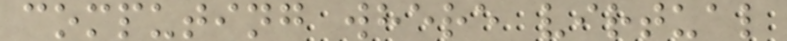computing where virtual
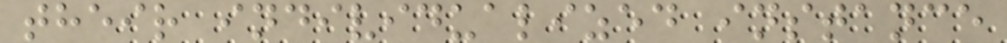their individualized instance
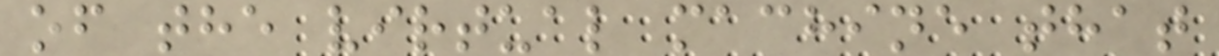of the virtual machine that
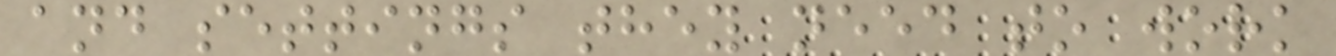and settings they need to work
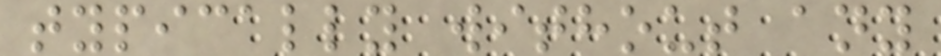typically without any
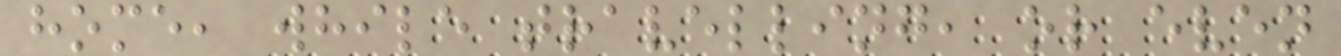home, while travelling, or even
